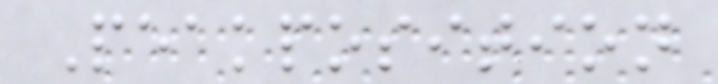Peakposition
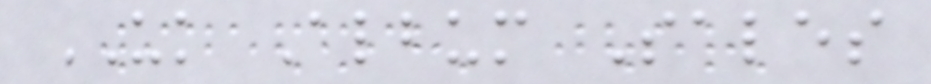UK Album Sales
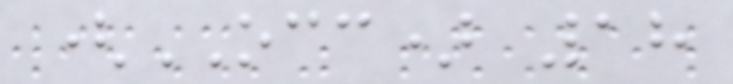(OCC) 18
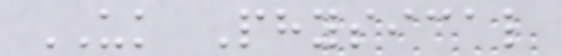UK Physical
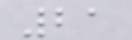21
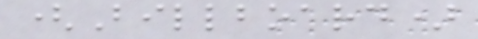(Billboard)
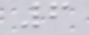6
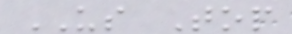US Top
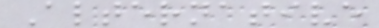Alternative
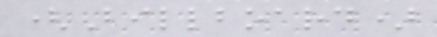(Billboard)
